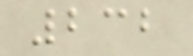232
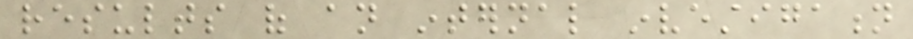results of an internal investigation
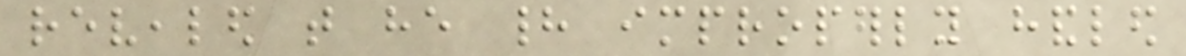revealed that he had improperly handled
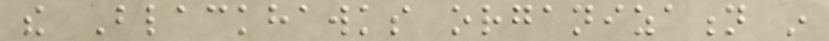the Blackhawks organization in
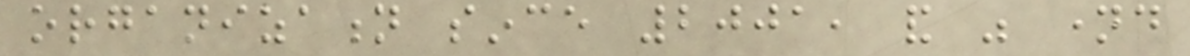organization since 2001, and was named
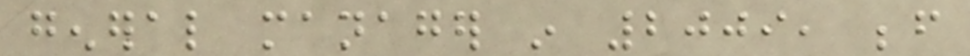general manager in 2009, before
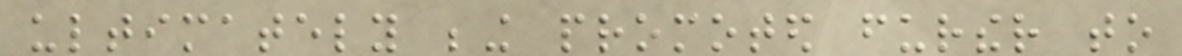ultimately being promoted further to
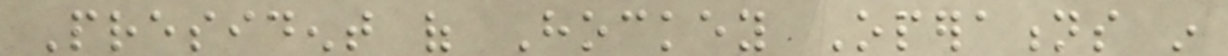President of Hockey Operations in
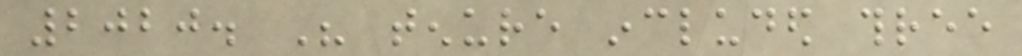2020. His tenure included three
